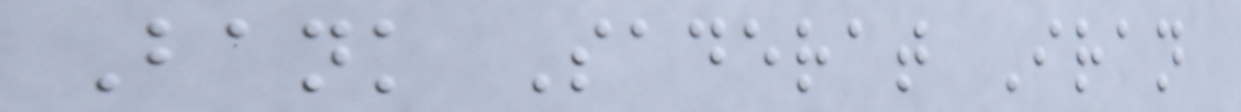Bank Saderat Iran
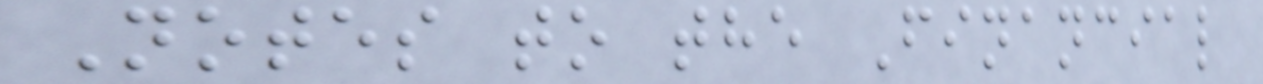Notes to the Financial
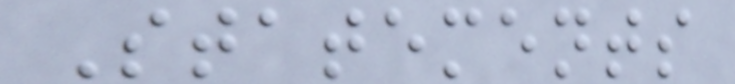Statements
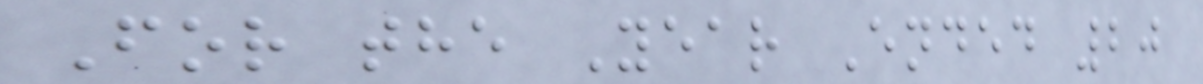For the Year Ended 20
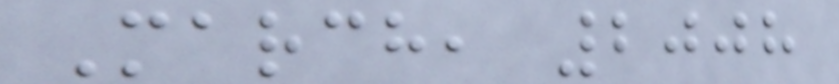March, 2008
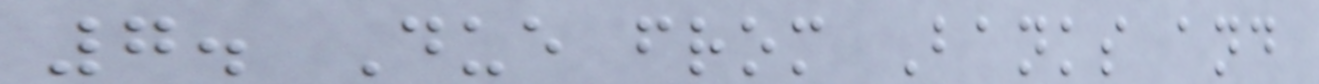7. Due from Banks and
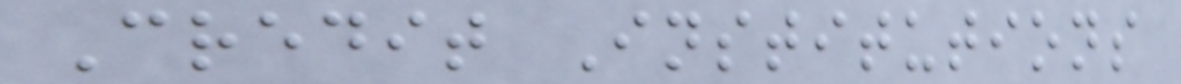Credit Institutions
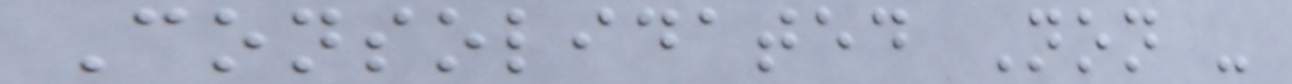Consolidated Non -
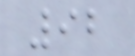92
